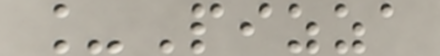_Pizza
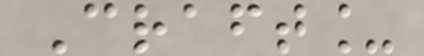Craft_
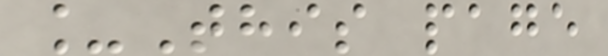_This page
